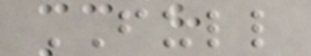FULL
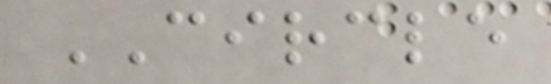CIRCLE
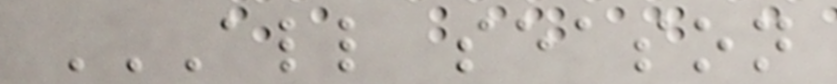ALL SEASON
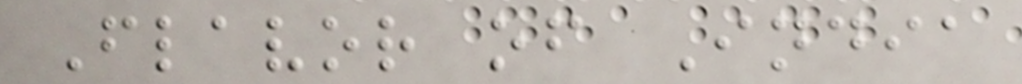Flavor of India
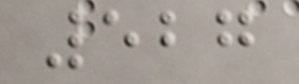527
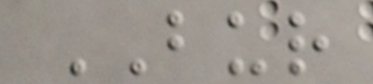BUR
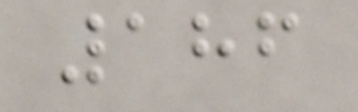186
